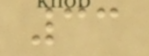33
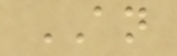AN
